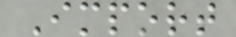Import
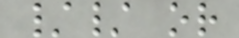// or
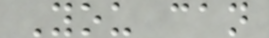You can
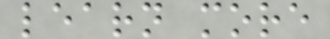learn more
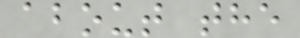about the
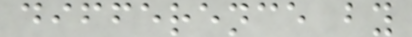difference by
